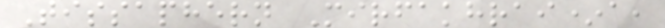Tissaphern Mirfakhrai*a,
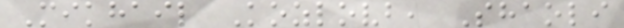Mikhail Kozlovb, Shaoli
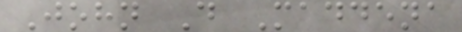John D Maddena
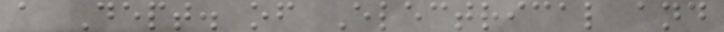a Dept. of Electrical and
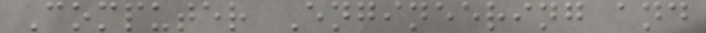Computer Engineering and
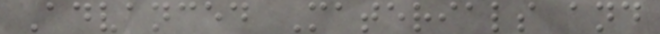Advanced Materials and
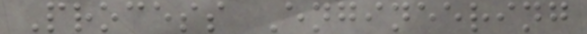Process Engineering
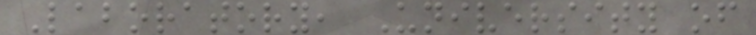Laboratory, University of
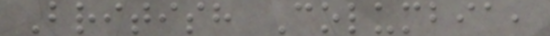British Columbia,
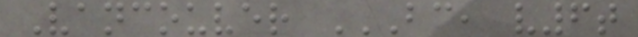Vancouver BC, V6T
